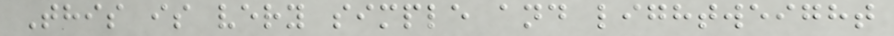This is very simple and lightweight
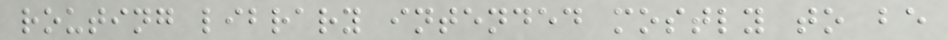routing library intended mostly to be
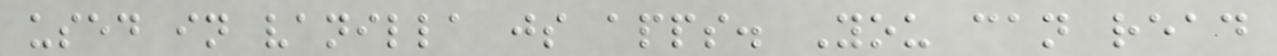used in vanilla js apps. You can read
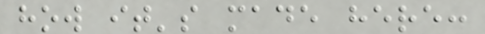how it's made here:
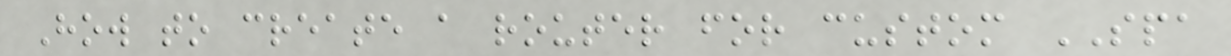How to create a router for custom SPA
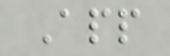App
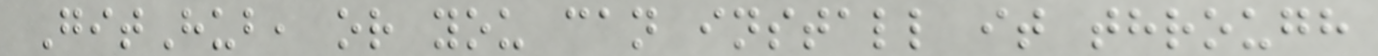GitHub, or you can install it through
